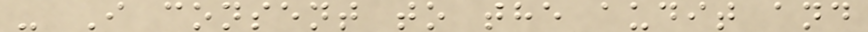- I consent to the audit and
